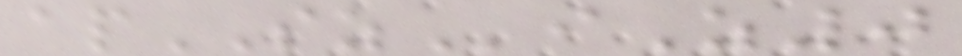apSZiZ0
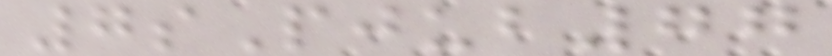7sPjub77
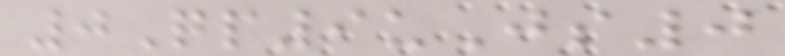0Qp9uJs0
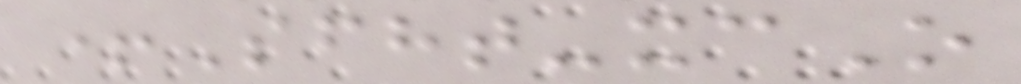+Sfht-xcO
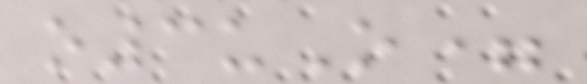o3uO=
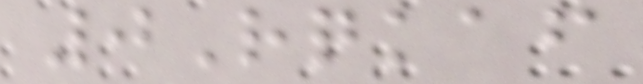0Rqkaf
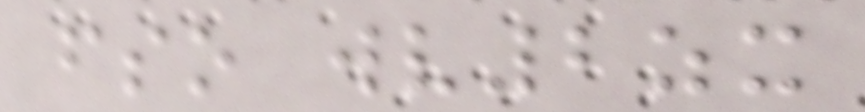fso wv2zx
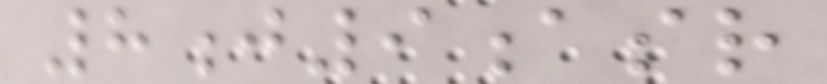8j9asr
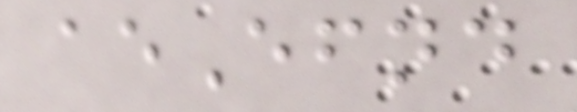aeEfnd
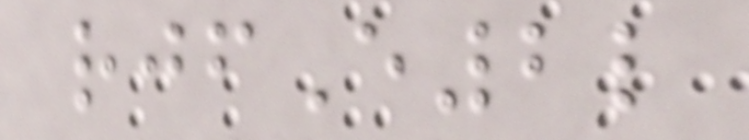rjfE2l
